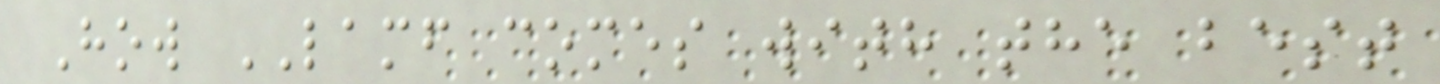How LAMF comes with the best
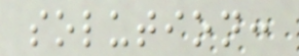solution:
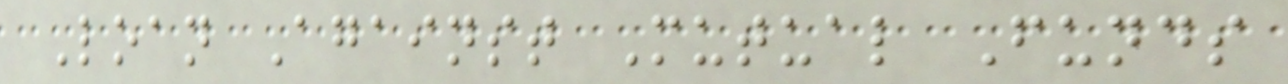Loan Against Mutual Funds
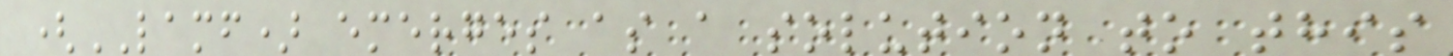(LAMF) emerges as a solution to this
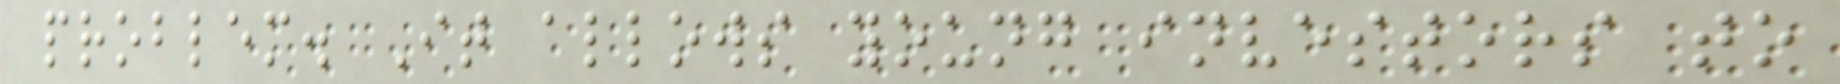problem. It allows young investors to
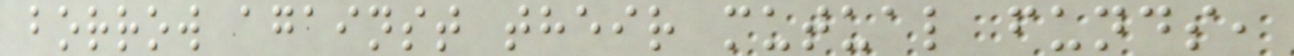borrow against their mutual funds,
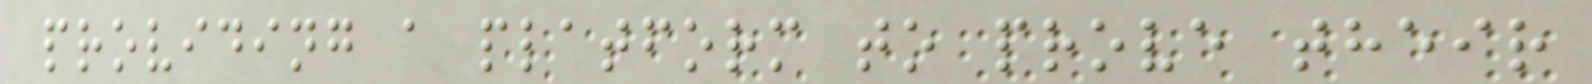providing a platform to prove their
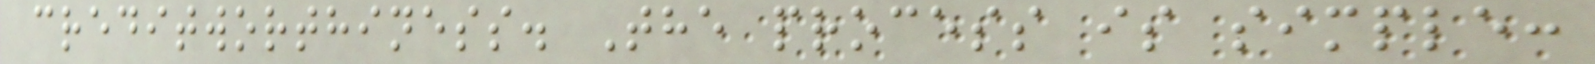creditworthiness. The process is simple:
